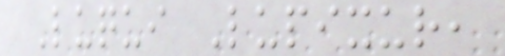Luqui Lupixur,
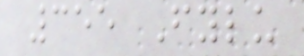355 Fylu
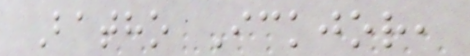Batho Ickjor,
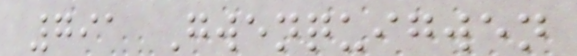791 Gwenquigwen
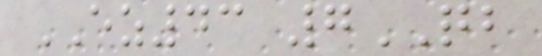EZ43 7QB
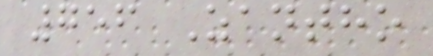756 Zantho
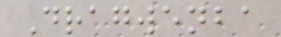Dragwenba
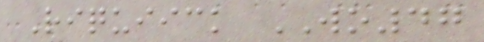Riquiick WO47
